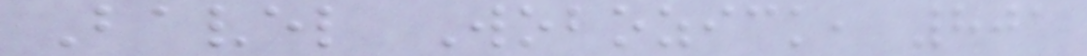Bavel Wobozick, 801
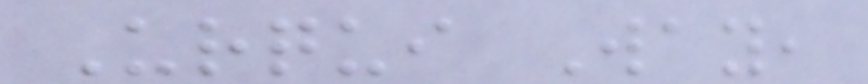Urqui Way,
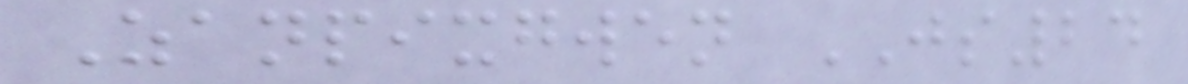Zanpixgwen JS24
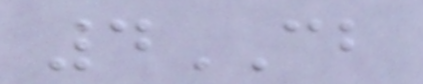4CB
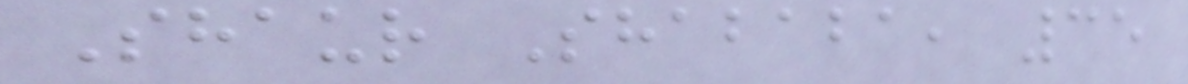Shaur Shababa, 35
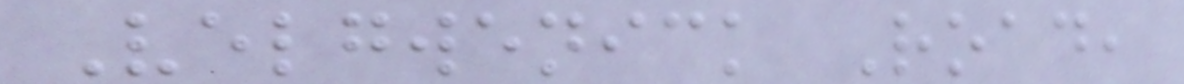Velgwenick Road,
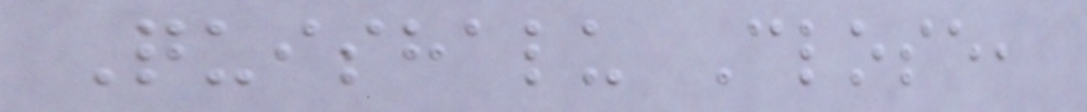Quishalu Close,
